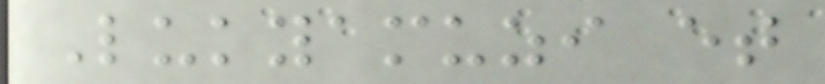Lukyamuzi et
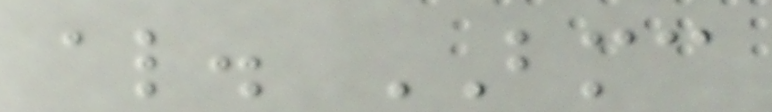al. BMC
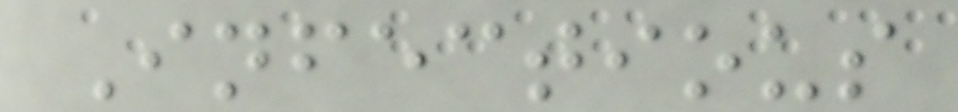Infectious
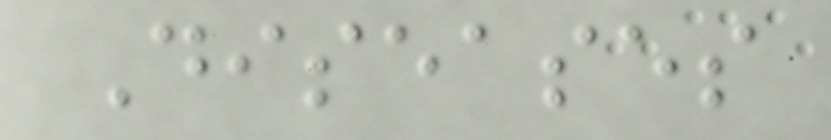Diseases
